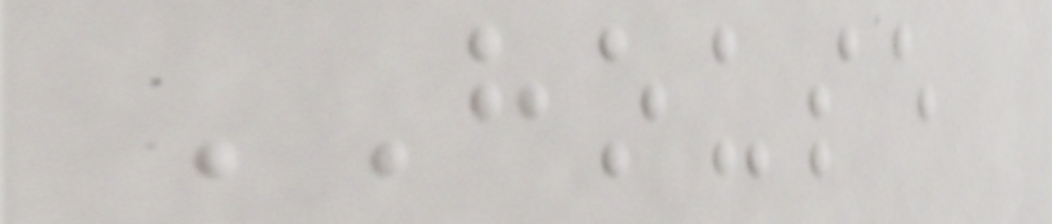HOUSE
